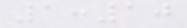1:10
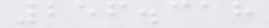256.318
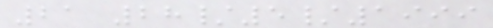21 28/5/1999
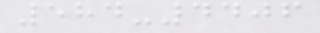584-4406
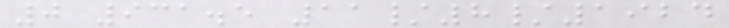0 931.5 11/8/1924
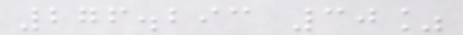276.293 30%
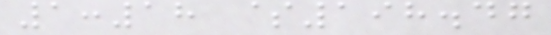1:18 $198.47
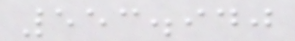553.940
